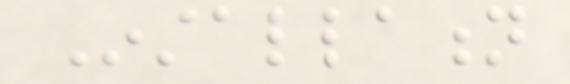Installation
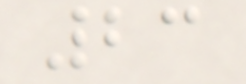23
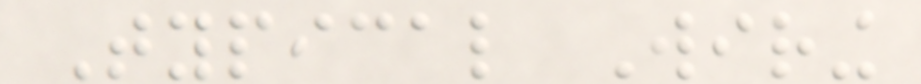Typical Wiring
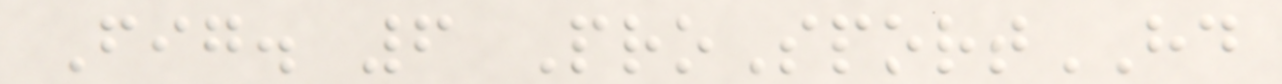Fig. 6 ProSportHD
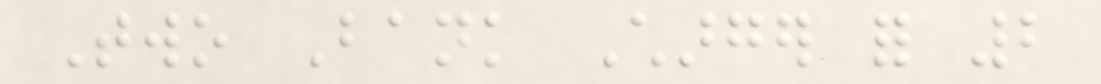Two Bank Charger for 2
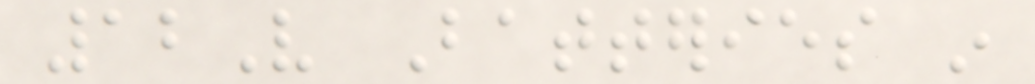12V Batteries in
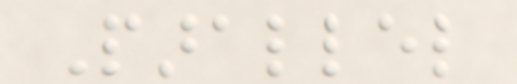Parallel
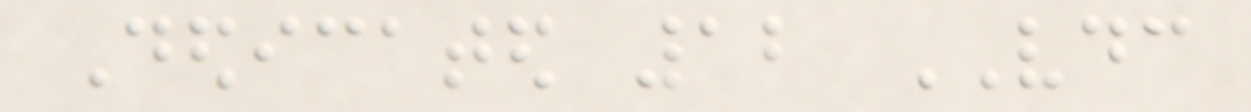Dedicated 12 VDC
